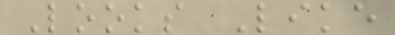Looks Like
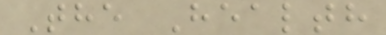The Health
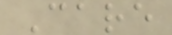Care
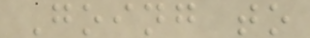Going to
